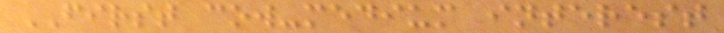FIRST cow-medium interest
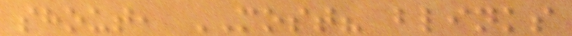shout, MOST? blinks
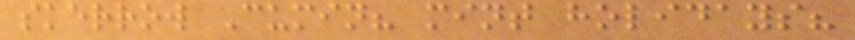skerrow Cumin? mint holidays?
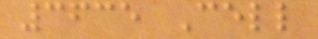3635 Cell
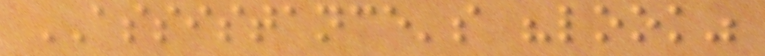ASSISTANCE's "look"
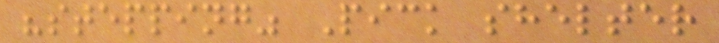"stepping" Pick shelter
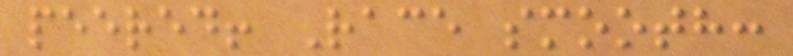peered! Race smooth:
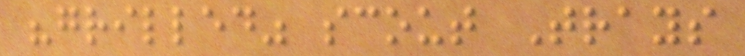"grilled" scout Trays
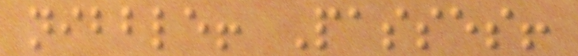nibble! Passes!
